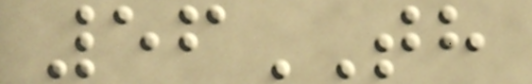56TH
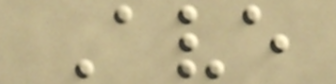Ave
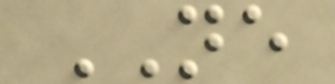NE
